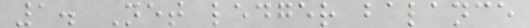1. Net ledger balance
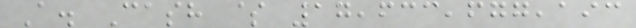A. Cash $ 17,633,677,193
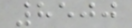8500
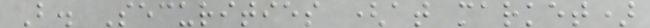B. Securities (at market)
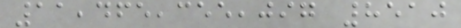11,465,355,097 8510
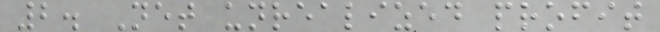2. Net unrealized profit
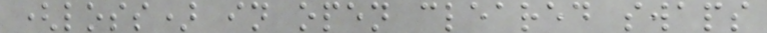(loss) in open cleared swaps
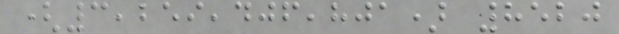(3,259,406,801) 8520
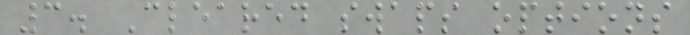3. Cleared swaps options
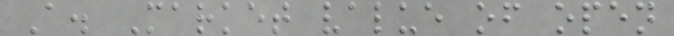A. Market value of open
